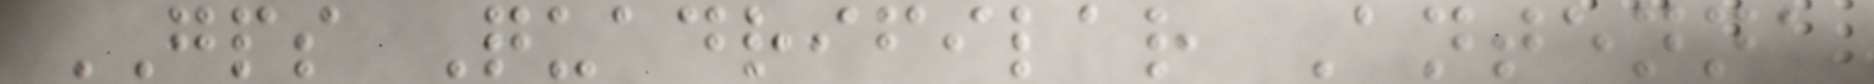GPS Quadrifilar Antenna
